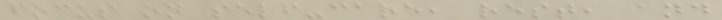focus on self-care, rest, and
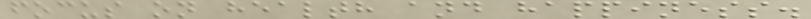focus on health and happiness.
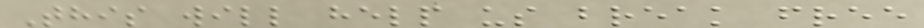This will help us break free
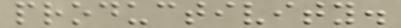productivity.
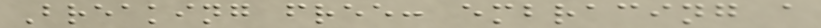Breaking free: embracing a
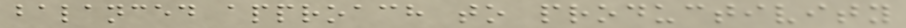balanced approach to productivity
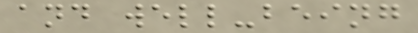and well-being
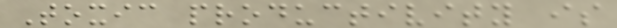Toxic productivity is
